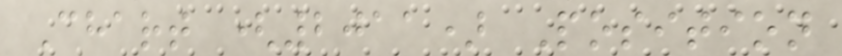Chart (2011) Position
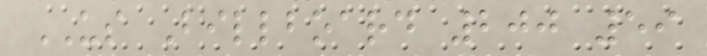US Billboard 200 59
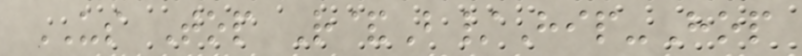US Top R&B/Hip-Hop
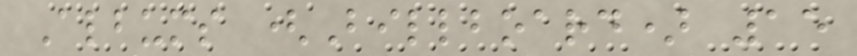Albums (Billboard) 15
